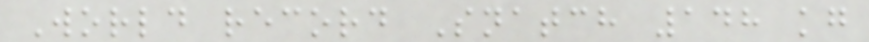World record Snatch 148 kg
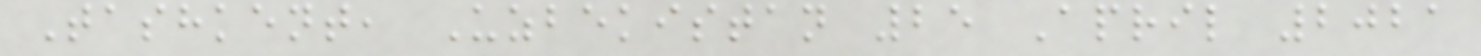Tashkent, Uzbekistan 25 April 2021
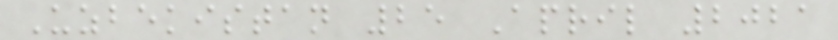Uzbekistan 25 April 2021
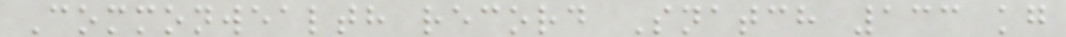Commonwealth record Snatch 133 kg
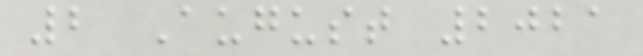2 August 2021
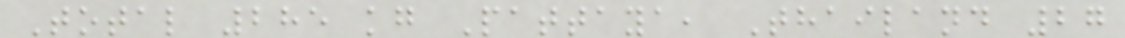Total 285 kg Pattaya, Thailand 27
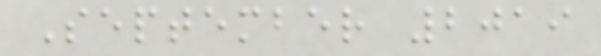September 2019
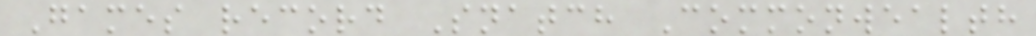Games record Snatch Commonwealth
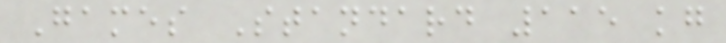Games Standard 115 kg
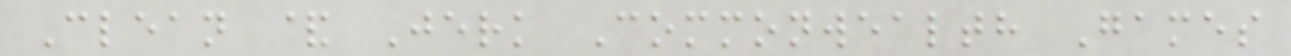Clean & Jerk Commonwealth Games
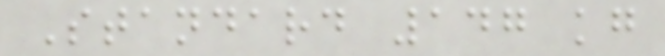Standard 147 kg
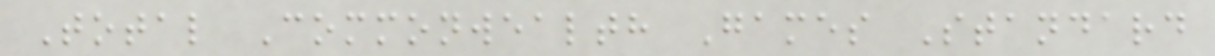Total Commonwealth Games Standard
